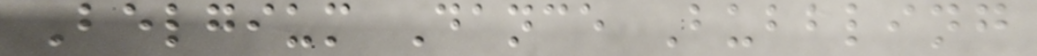Belgium Dance Bubbling
